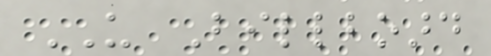US Billboard
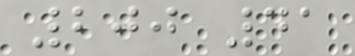200 41
